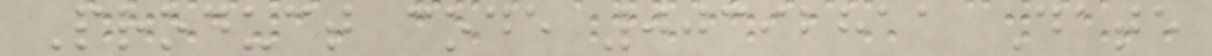Product code 00392811 Date
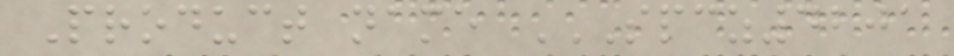Product name SPCZ4201
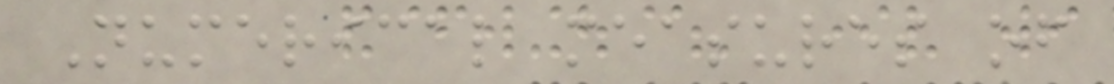Numerical measures of
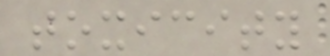toxicity
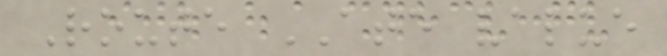Route ATE value
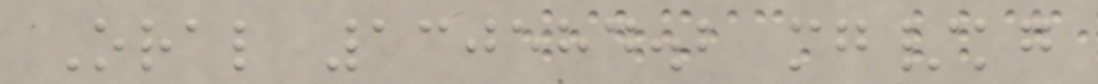Oral 130584.2 mg/kg
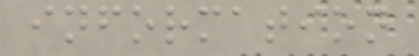information
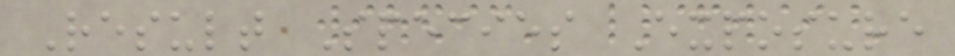Result Species Exposure
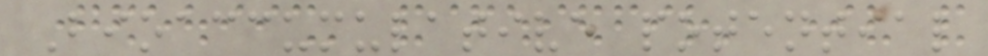Bioaccumulative potential
